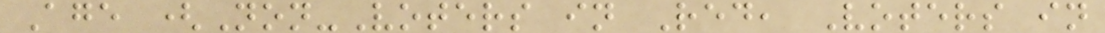Age (Non-Voters in Red, Voters in
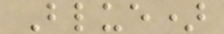Blue)
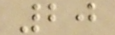20
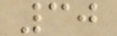30
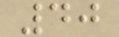40
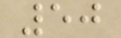50
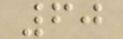60
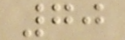70
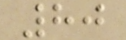80
